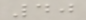40
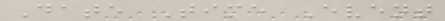Date Time Event
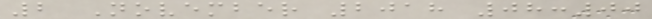2 November 2018 08:00
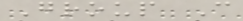Group C
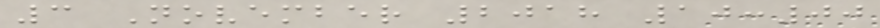3 November 2018 10:00
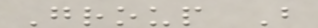Group B
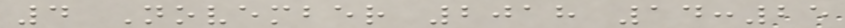4 November 2018 14:25
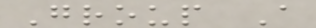Group A
